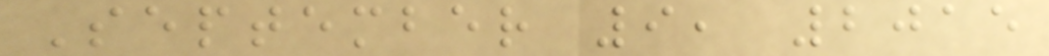September 9, 2015
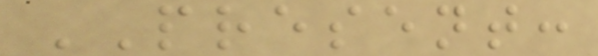PRESENT:
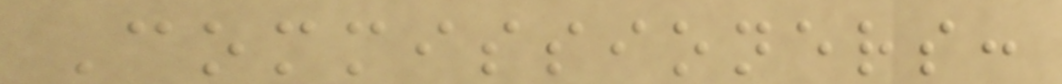Commissioners:
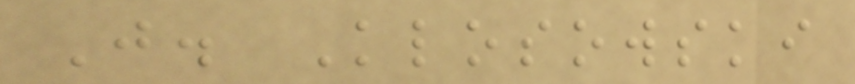J. Klosowski
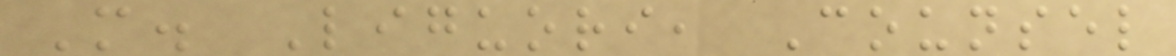M. Liguori, Counsel
